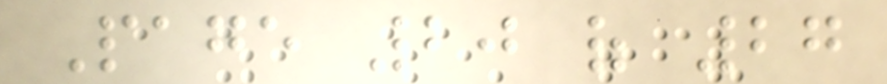Page 20 of 27
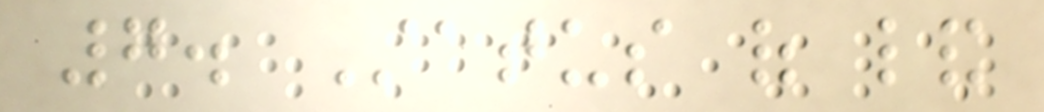7. Status of land
